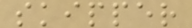skipper
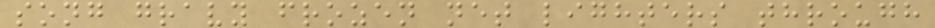song gravy frozen net lighters through
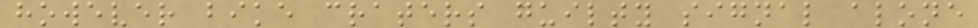however bike craters guilty signal alone
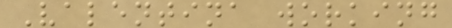Valentina working
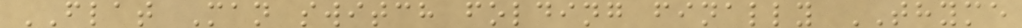FLAT Man switch folding finally THYME
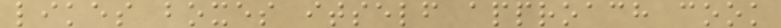likes boxes itself approach cook
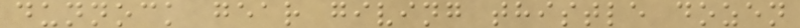dunnock gear giving thistle dozen
